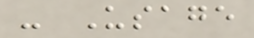- Usage
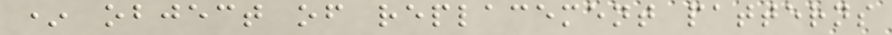* object of replacement patterns
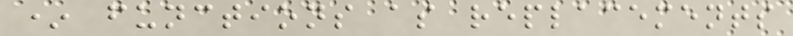* functions as replacements
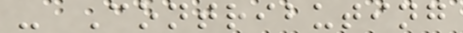- Contributing
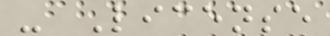- License
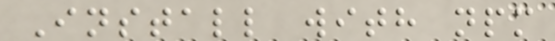Install with npm
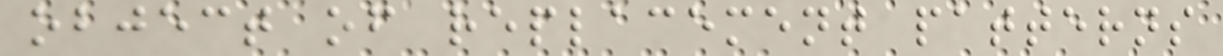object of replacement patterns
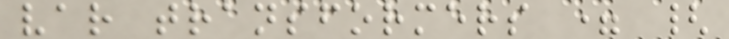var transformers = {
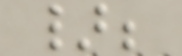};
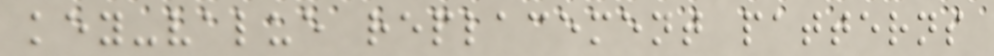key-value replacement patterns
